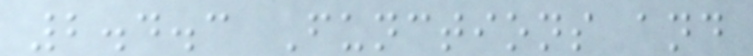2.4.3 Functions and
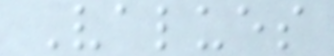Values
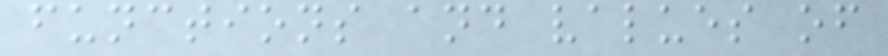functions and values of
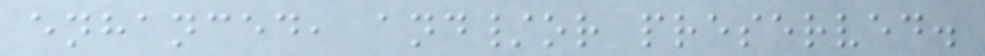enhanced, and/or preserved.
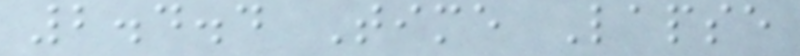2.4.4 Time Lapse
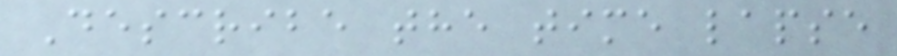Describe the time lapse
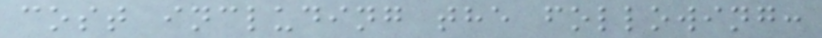cost including the following:
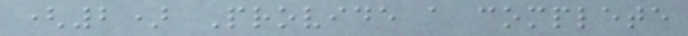(2) Provide a complete
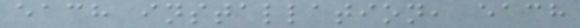each installation, each
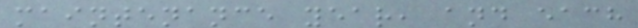maintenance year, and each
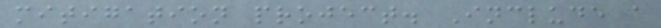mitigation project. Include a
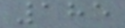185
